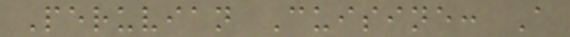Peruvian Cuisine: A
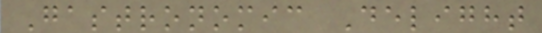Gastronomic Delight
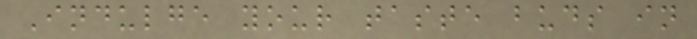Indulge your taste buds in
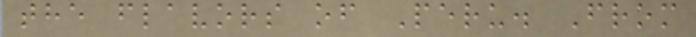the flavors of Peru. From
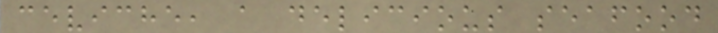ceviche, a delicious seafood
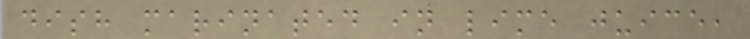dish marinated in lime juice,
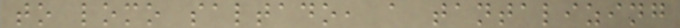to lomo saltado, a tantalizing
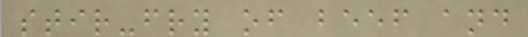stir-fry of beef and
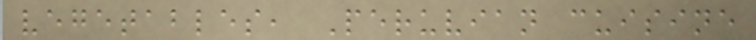vegetables, Peruvian cuisine
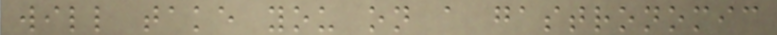will take you on a gastronomic
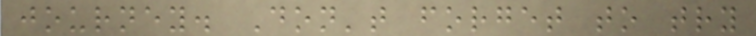journey. Don't forget to try
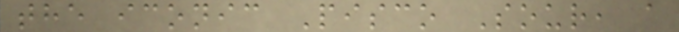the iconic Pisco Sour, a
